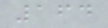164
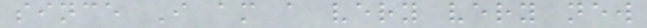since I am a very very new
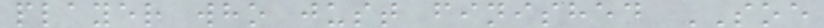player who just finished SOE
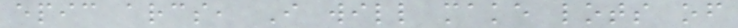epic arcs, I will make lots of
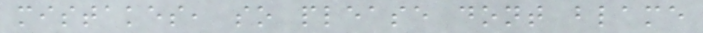mistakes, so please dont blame
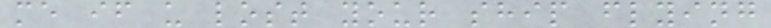me if u lost your ship flying
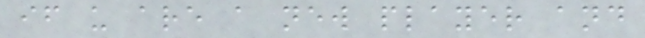if u are a new player and
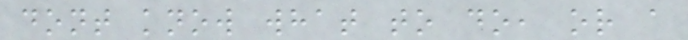dont know what to do, or a
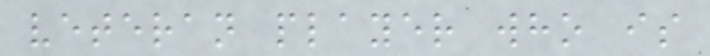veteran player who is
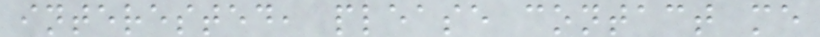interested, please contact me
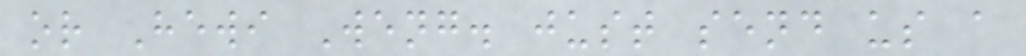or Hewi Weng. just send us a
